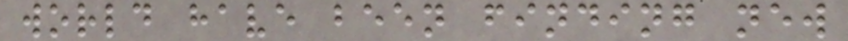world have been finding new
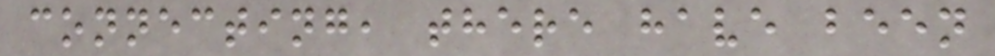connecting, there have been
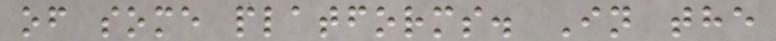of some platforms. In the
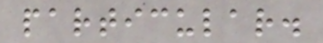particular.
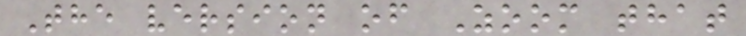The version of Zoom that
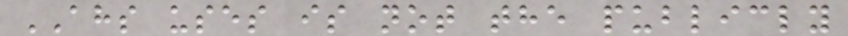AHS uses is not the publicly
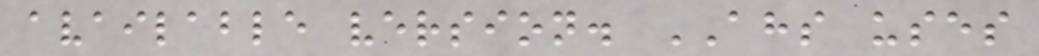available version. AHS uses
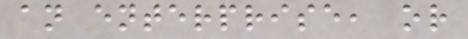an enterprise, or
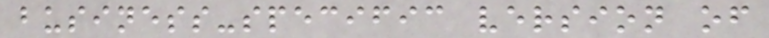business-specific version of
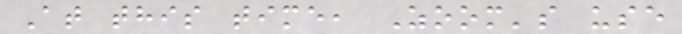At this time, Zoom's use
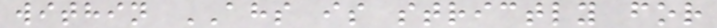within AHS is strictly for
